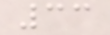33
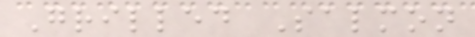Grilled Salmon
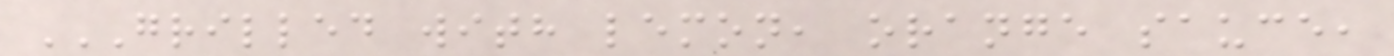GRILLED WITH LEMON, ORANGE SAUCE,
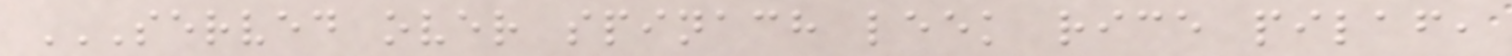SERVED OVER SPINACH LEEK RICE PILAF,
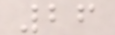26
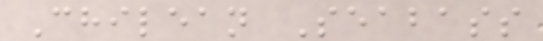Chilean Seabass
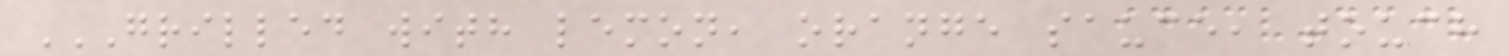GRILLED WITH LEMON, ORANGE SAUCE, TOUCH
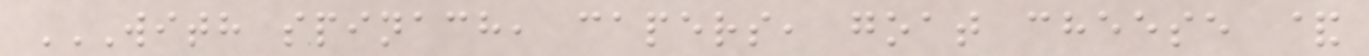WITH SPINACH, CAPERS, GOAT CHEESE &
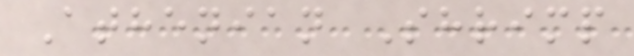Athenian Shrimp
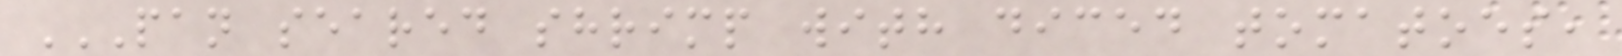PAN SEARED SHRIMP WITH DICED TOMATOES,
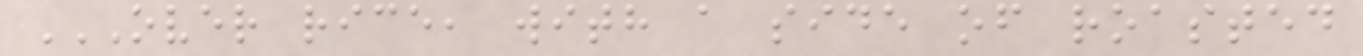OVER RICE, WITH A SIDE OF ROASTED
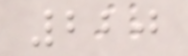220
